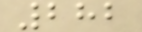282
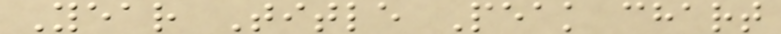Year Title Peak chart
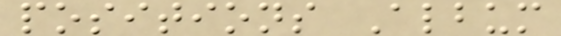positions Album
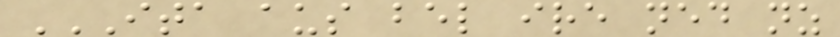ITA AUS BEL IRE NED NZ
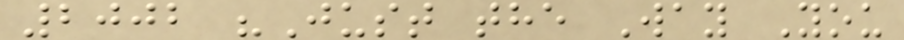2002 "Just the Way You
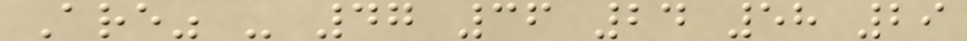Are" - 47 36 24 58 29
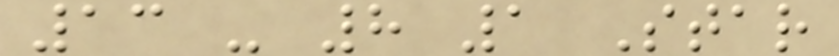13 - 8 1 Star
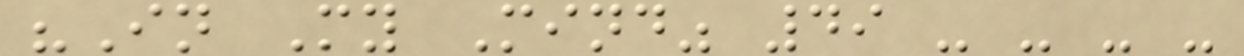"In My Mind" 49 - - - -
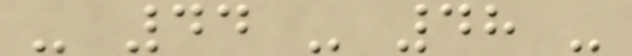- 44 - 48 -
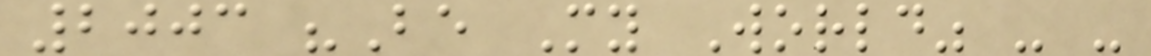2003 "Be My World" - -
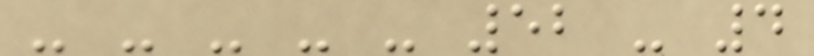- - - - - 52 - 4
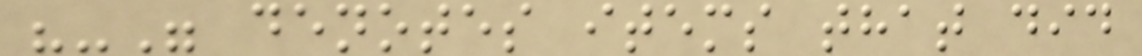"-" denotes items that did
